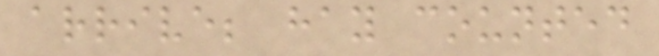arrive; hay counted
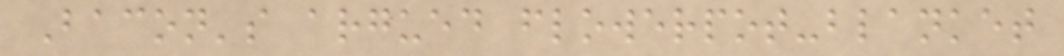Bacon's argued flowerpot-blanket
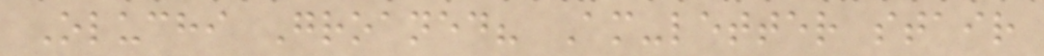Oluchi Groaned? Am-letter stair
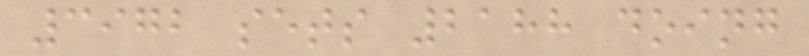3972 sets 2188 doing
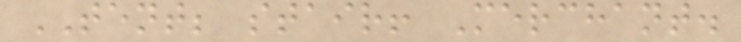TENT; stair! Merchant.
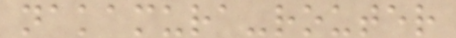nakamura-router
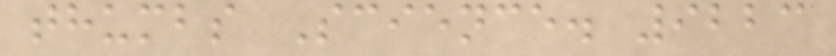thumbs Science. 9223
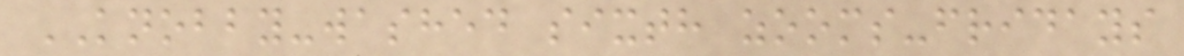KNOBBY-washed sixth zooms-fridays
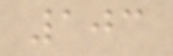103
